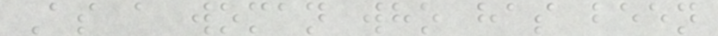As a woman who has been
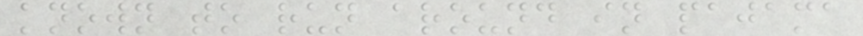known to run around in pajama
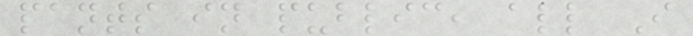pants in public, all I
